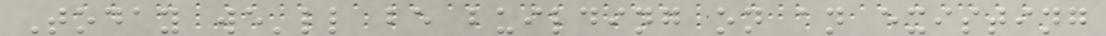Today we'll be building on an existing
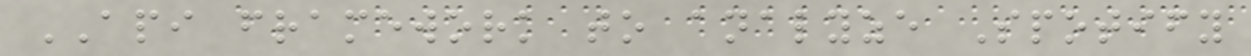API framework to analyze Spotify
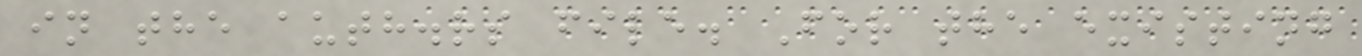in the auth.rs file. For the existing
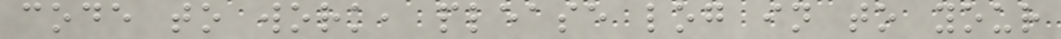code to work, please log in to your
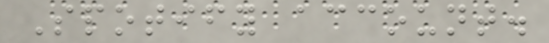Spotify account.
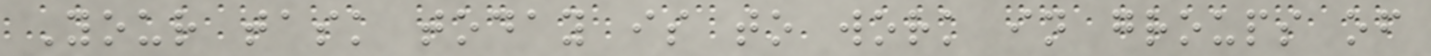Your task today is to work in groups of
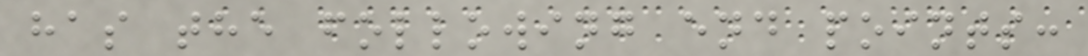has the following end points:
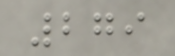279
